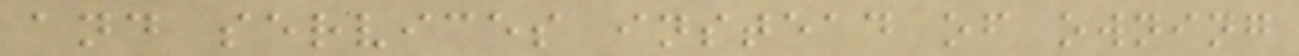and services instead of owning
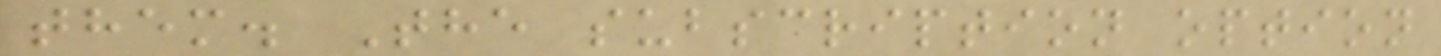them. The subscription option
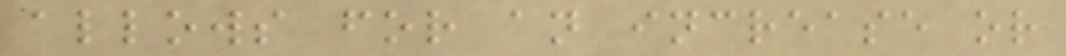allows for an increase or
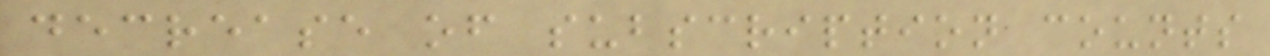decrease of subscription counts
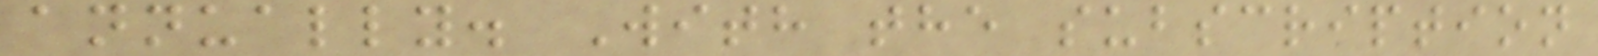annually. With the subscription
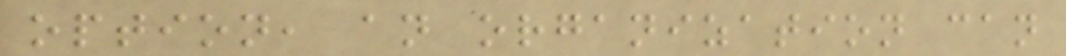option, an organization can
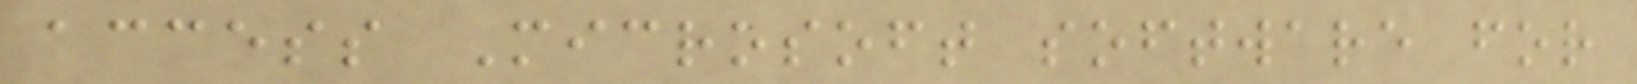access Microsoft software for
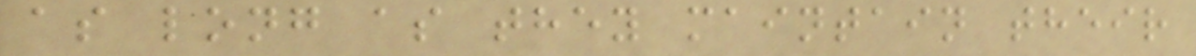as long as they maintain their
